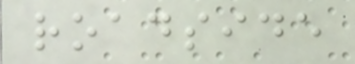roadside
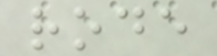rode
